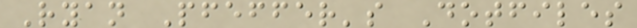Ryan Pfeffer's Dotfiles
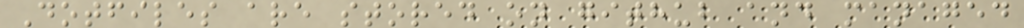Dotfiles are stored on github and managed
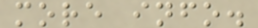more info.
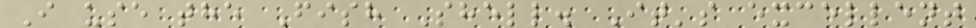I use the Fish Shell. It's excellent
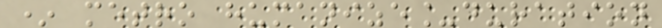* metro humanize_duration
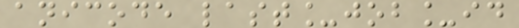anicode last_job_id
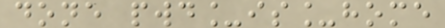done pwd_is_home
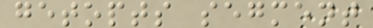getopts segment
